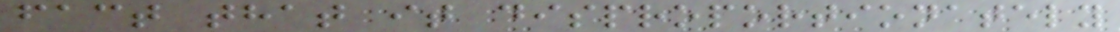fact that it disproportionately
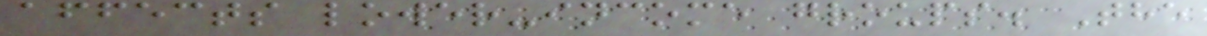affects lower-income groups. The
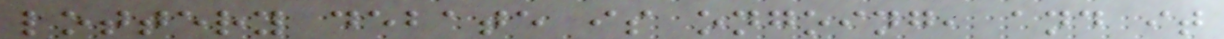lottery debate is ongoing, and it
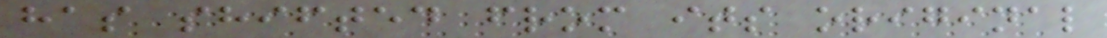has shifted from its original
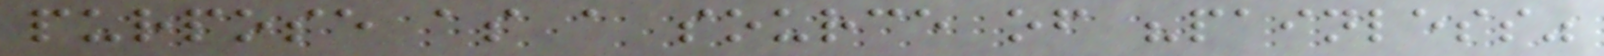purpose as a source of "painless"
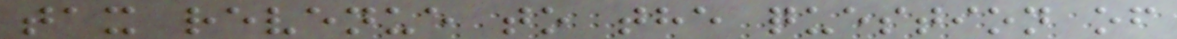tax revenue to the question of
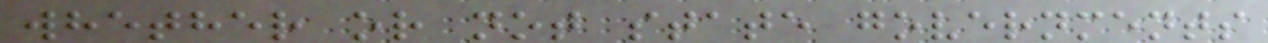whether or not state governments
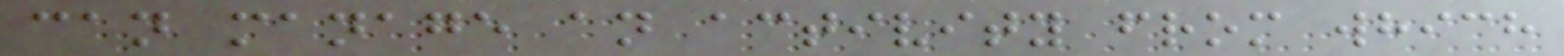can manage an activity from which
